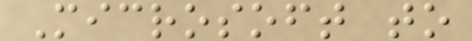Microsoft to
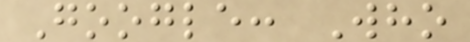Google: Who
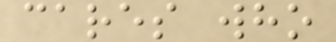cares who
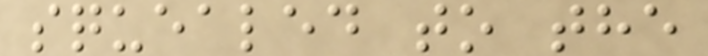squealed to the
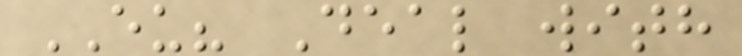EU? Deal with
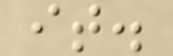it.
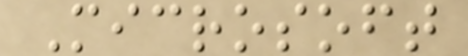Microsoft
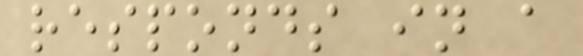responds in a
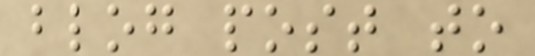blog post to
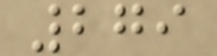279
